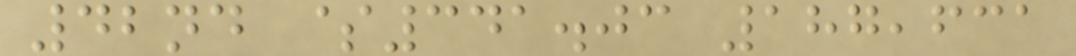42nd $341.03 187,631
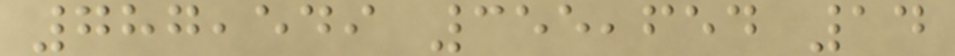787,549 355,654 14
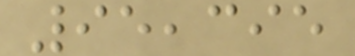95,395
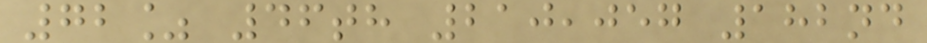72% 46th 210,057 182nd
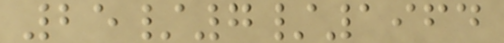25/7/1964
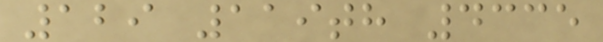129 119th 4335
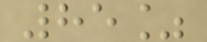85%
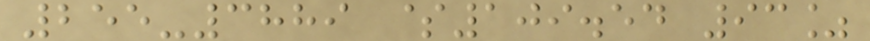255-3889 $109.54 93%
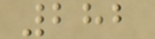282
